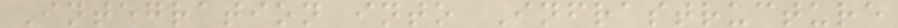Integration into Infrastructure
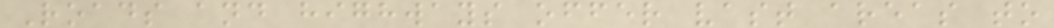Roads and highways offer vast areas to
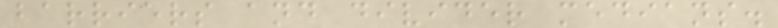barriers and divider medians.
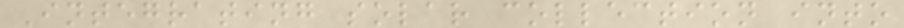Integrating solar collection into
